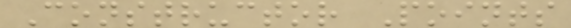Constructor Points
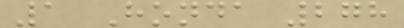1 Honda 278
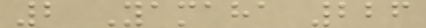2 Yamaha 226
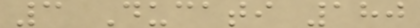3 Ducati 180
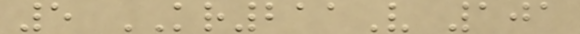5 KR211V 101
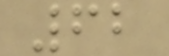62
